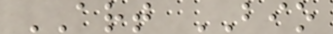ART BIO
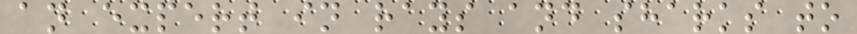an expert in rays and sharks to
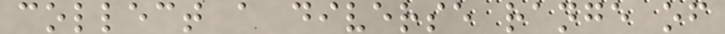collect a diverse range of
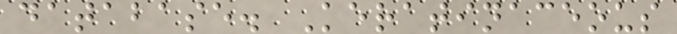database. Keratinaceous
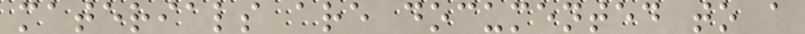materials are documented to a
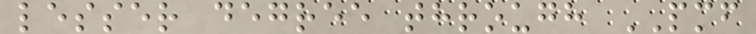lesser degree through PMF
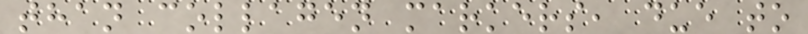than collagen markers, due to
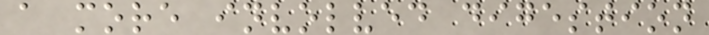a more involved digestion
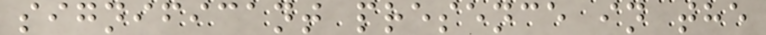significant presence in the
